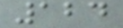124
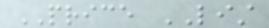PRICE LIST
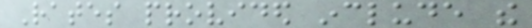Rates provided include the
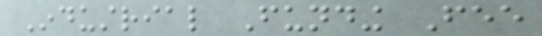Industrial Funding Fee
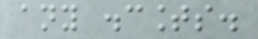any discounts.
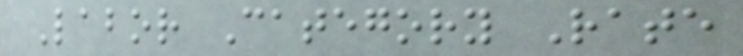Labor Category Rate
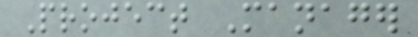Project Manager
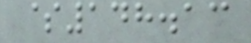$148.13
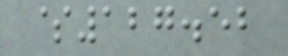$127.52
